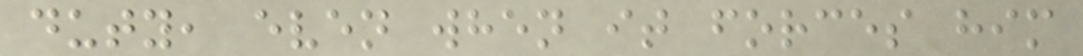duty, even when it forces him
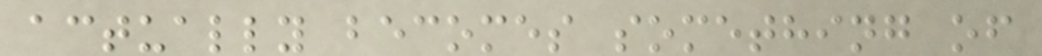actually becomes something of
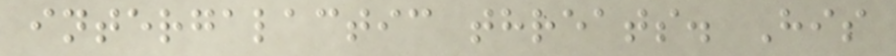intergalactic threats. His
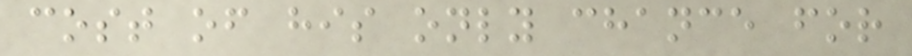cost of his only chance for
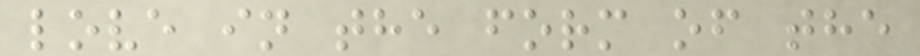love in the form of the
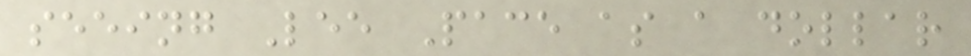seeing Lee Pace as a dollar
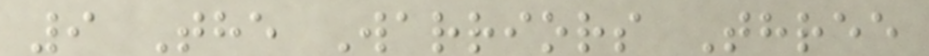9 The Warriors Three
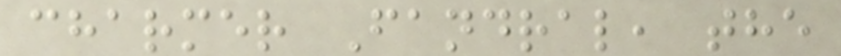charmer Fandral, the
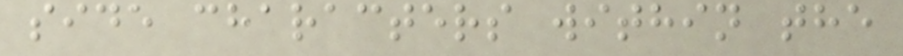side characters within the
